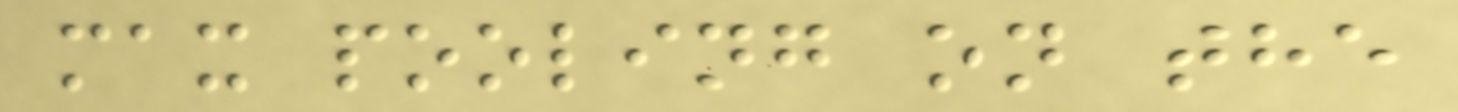max pooling on the
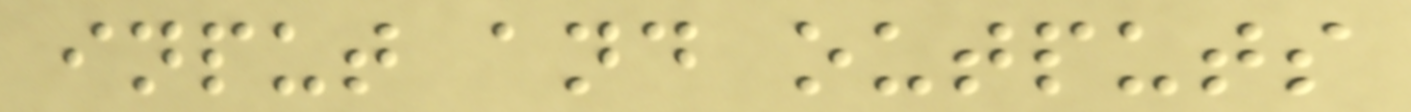input and outputs
